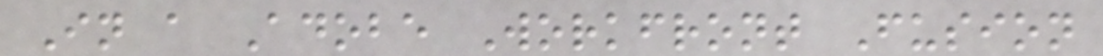In a Adobe Workfront Fusion
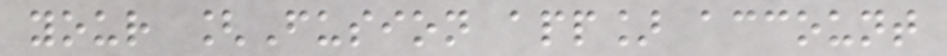your [Fusion app] account
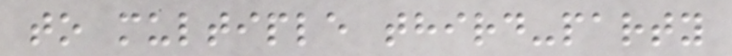to multiple third-party
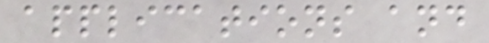applications and
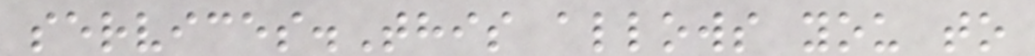services.This allows you to
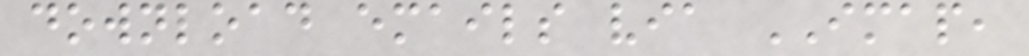download emails via IMAP,
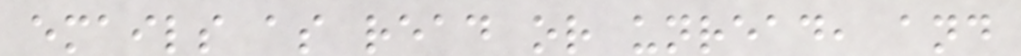emails as read or unread, and
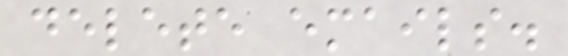delete emails.
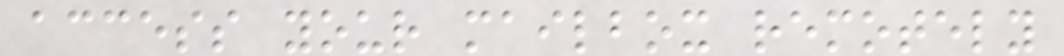access your mailbox remotely
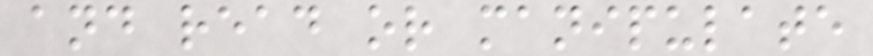and read or manipulate
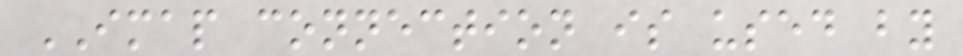IMAP connection is used by
